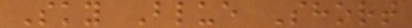Sky Blue Short
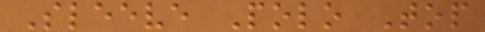Sleeve Polo Top
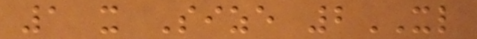1 x Size 2XL
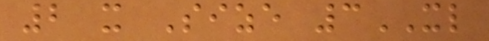2 x Size 3XL
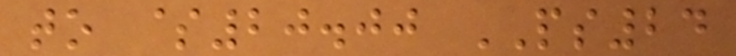to $20.00 PS24
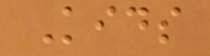Kids
